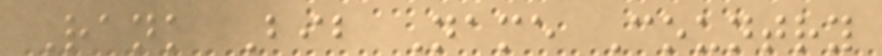Rank Bib Name Country
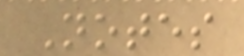Notes
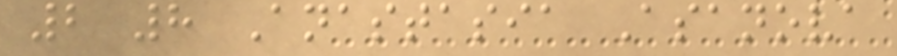2 8 Anastasia Asanova
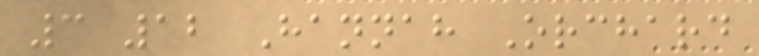3 12 Hannah Orchard
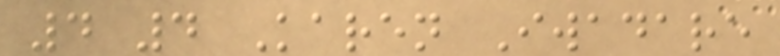4 4 Karen Iwadare
